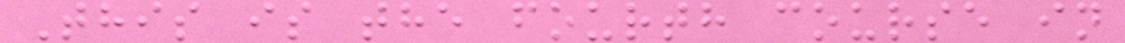This is the fourth course in
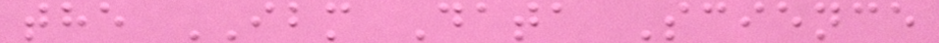the IBM Data Science
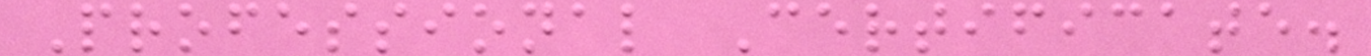Professional Certificate.
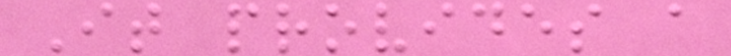It provides a
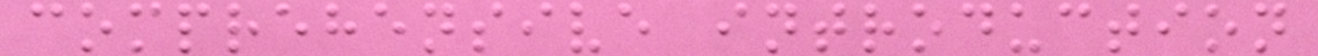comprehensive introduction
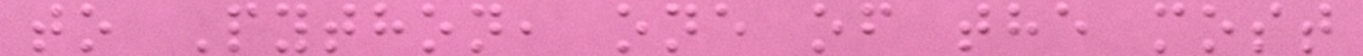to Python, one of the most
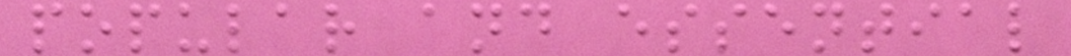popular and essential
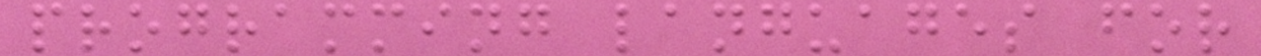programming languages for
